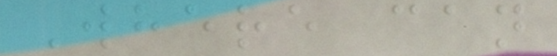Where can
